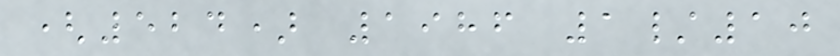(524) 1986 1/10
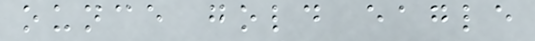ounce gold eagle
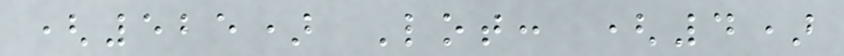(525) Lot: (4)
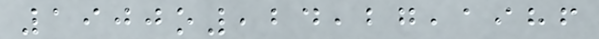1900o,24,27,1986
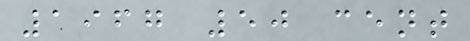1967 50 cent
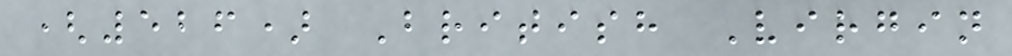(526) British Virgin
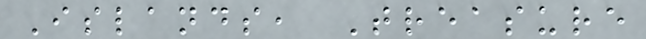Islands, Treasure
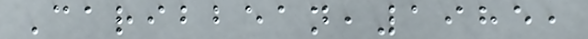Caribbean,1985,
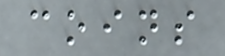coins
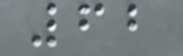62
